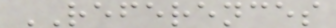REFERENCES
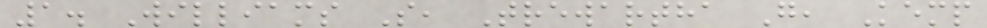1. Williams S, Trewartha G, Kemp
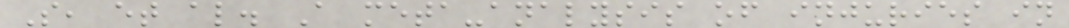S, et al. A meta-analysis of injuries in
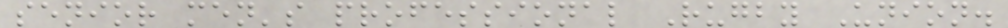senior men's professional Rugby Union.
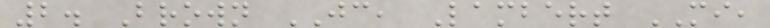2. Brown JC, Lambert MI,
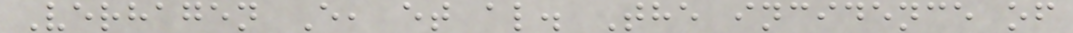Verhagen E, et al. The incidence of
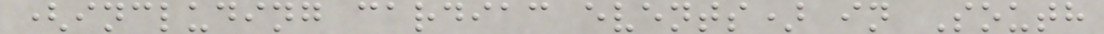(including cardiac events) in South
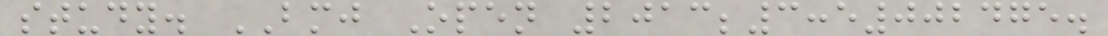study. BMJ Open 2013;3:e002475.
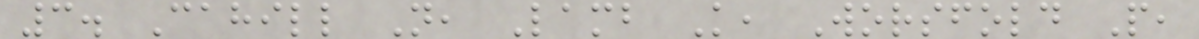3. Cahill N, Lamb K, Worsfold P,
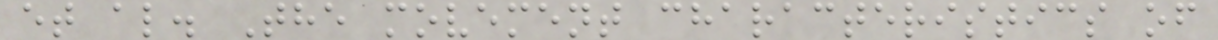et al. The movement characteristics of
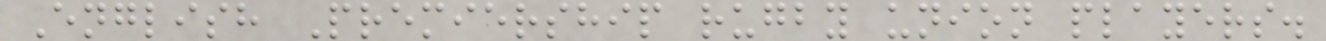English Premiership rugby union players.
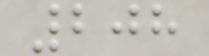208
